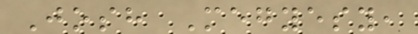Josh Megyesy,
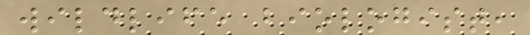wildlife biologist,
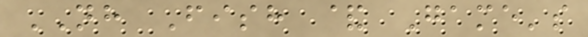NH Fish & Game's
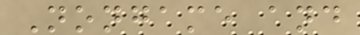Nongame and
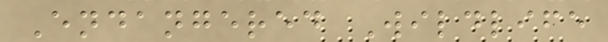Endangered Wildlife
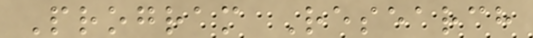Program Research
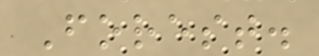Forest.
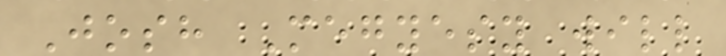Josh Megyesy will
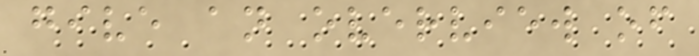give an overview of
